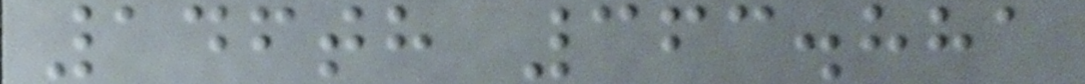146th 363.881
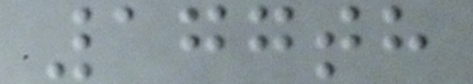177th
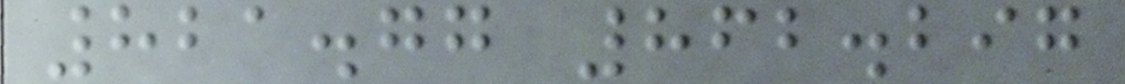821.77 862.297
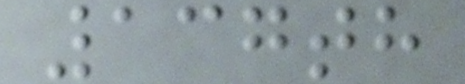137th
